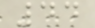44
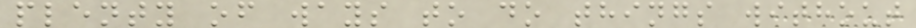plenty of ways to do things without
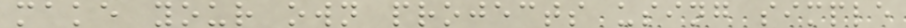make your own projects using simple
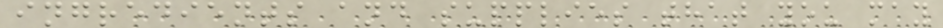ingredients and supplies that you may
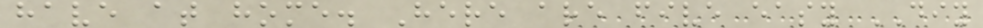have at home. Here are five easy DIY
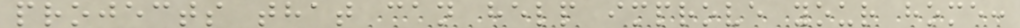projects that can help improve your home:
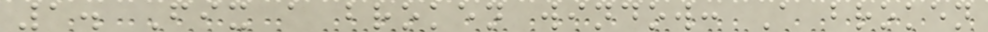1. Fix a broken window: A broken
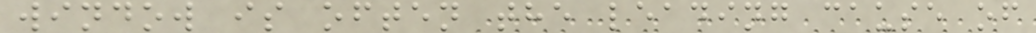window is often the leading cause of
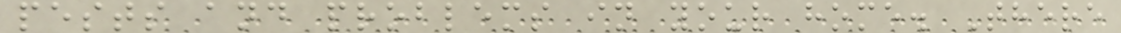pests and problems in your home. There
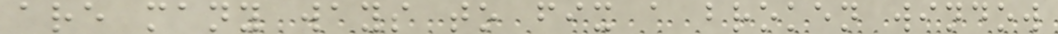are many ways to fix a broken window
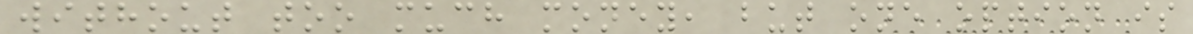without too much money, but one option is
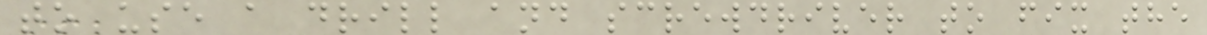to use a drill and screwdriver to fix the
